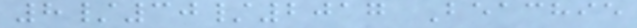8/30/2017 Beachie
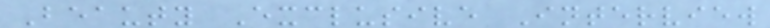Beauty Exclusive Interview
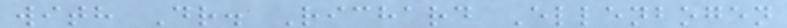with Dr. Richard Ellenbogen
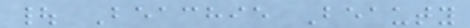| Beachie Beauty
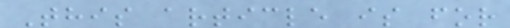This article is for
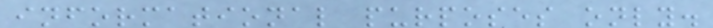informational purposes only.
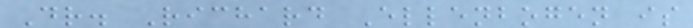Dr. Richard Ellenbogen is
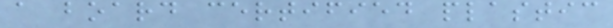a board certified plastic
